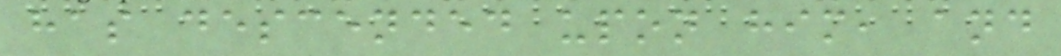has descended upon him, and
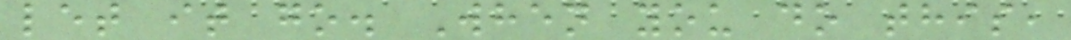let it go. When you do this,
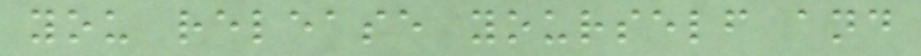you release yourself and
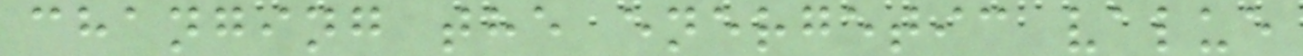changing the energetic value
